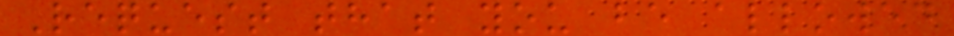Request that you be allowed
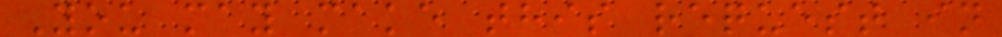You may make this request in
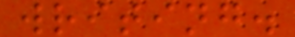writing.
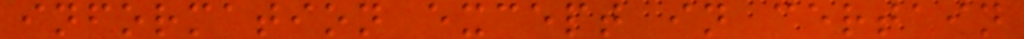information except in certain
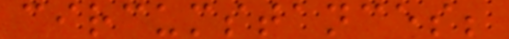circumstances;
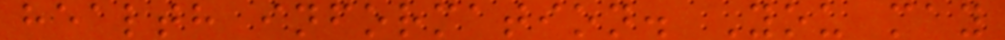health information. You may
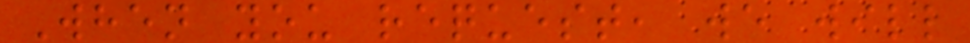When you request, we will
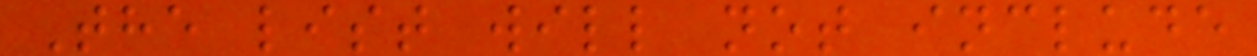The list will not include
